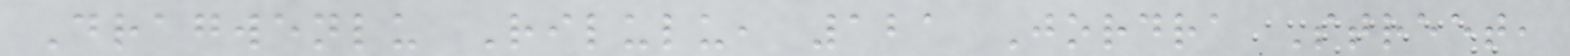Dragwenlu Rilulu, 121 Jordra Street,
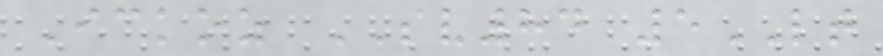Ickoz SV84 5LT
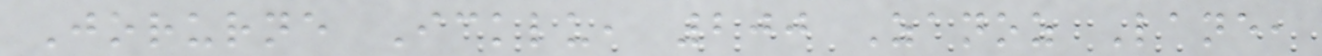Jorurne Icklu, 200 Zanoz Lane,
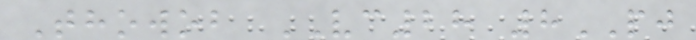Thowob VC28 8PJ
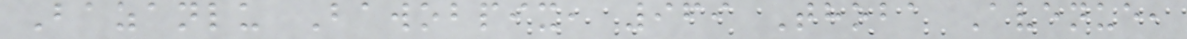Bazanlu Bawobpix, 969 Thoba Avenue,
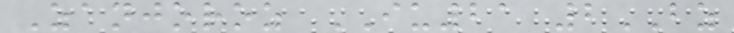Zanjoroz IU21 2BZ
